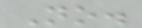No.
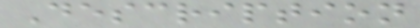Description
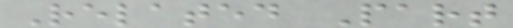Related Part
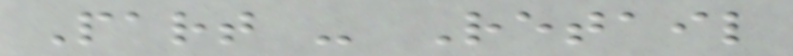Part - Retail
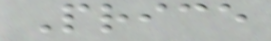Price
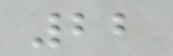22
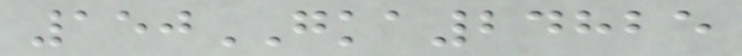150GKA24825
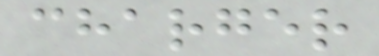charger
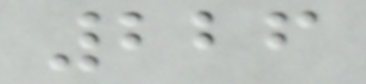226
